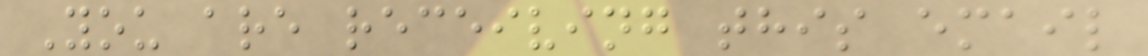You are receiving this email
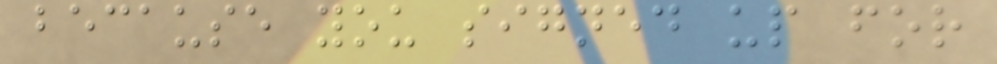because you signed up for
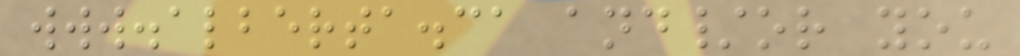www.alberta.ca and/or you
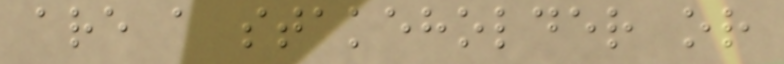are a stakeholder or
